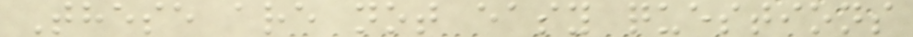These are not easy questions
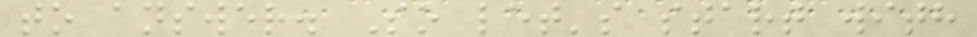to answer. So let's start with
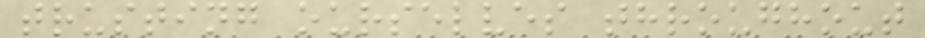trusting ourselves throughout
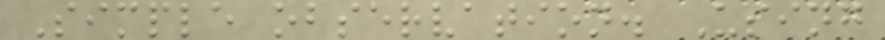Simple observation. Using
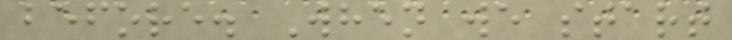before. When we start
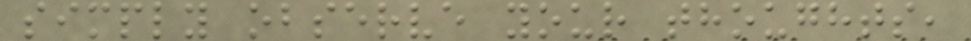simply observe your thoughts,
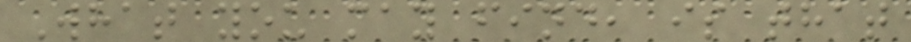What you may find, is that
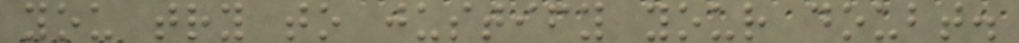you try to justify your doubt.
